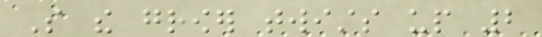So the grower twists up 2
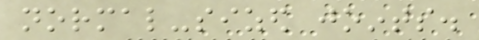normal-sized joints.
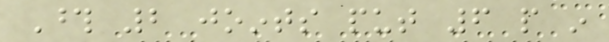Those 2 joints put 6 people in
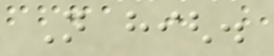Not high.
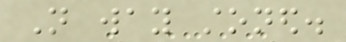Not way stoned.
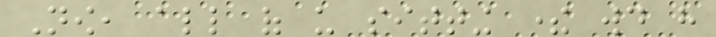Now, all of us sitting there would have
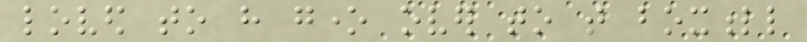loved to have gone over to that boxfull
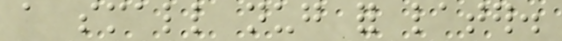a small nug for later.
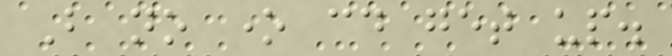But no one could get up.
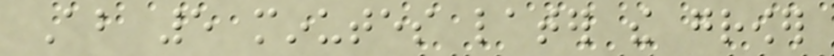About 5 minutes later the grower
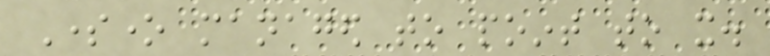Someone managed to point to it.
